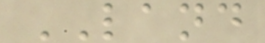LAND
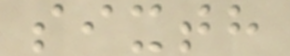sixth
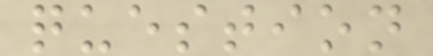question
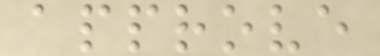approve
